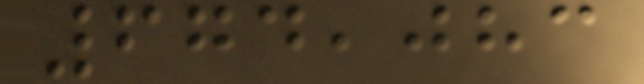674,083
